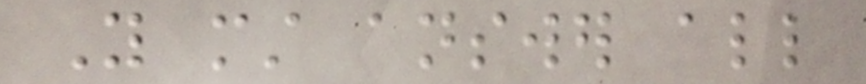You must answer all
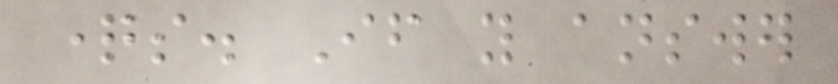questions. If you answer
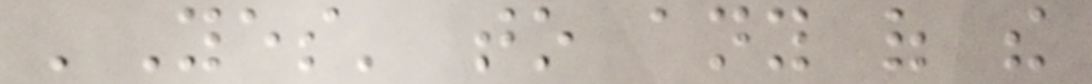'Yes' to any of the
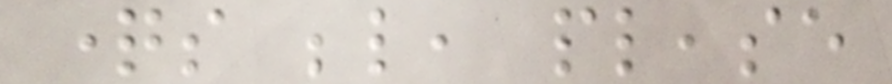questions below, please
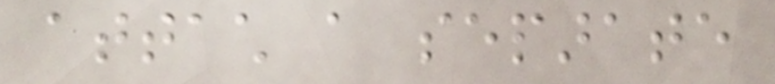attach a separate
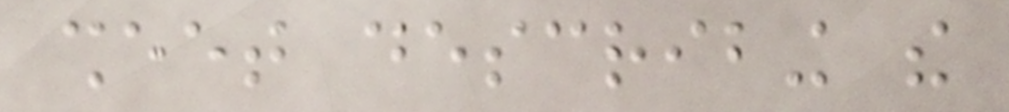sheet describing the
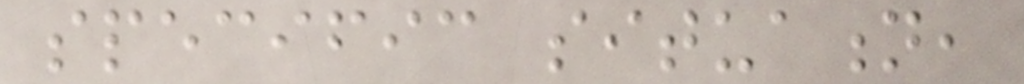specific situation,
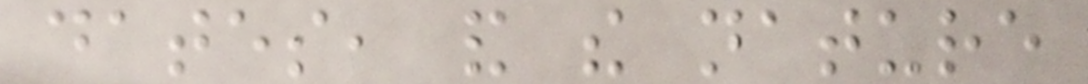dates, and the nature
